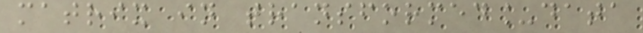matrix in transformed_data
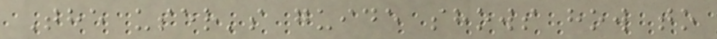The user's guide shows how to
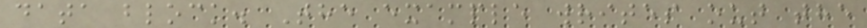data block. The example writes out the
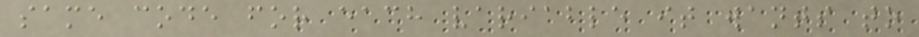same code for each variable it wants to
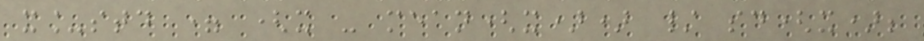x_std = (x - mean(x)) / sd(x);
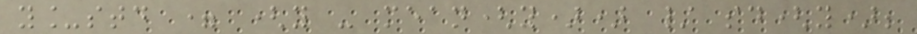y_std = (y - mean(y)) / sd(y);
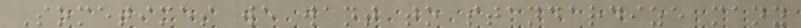Sometimes we want to standardize many
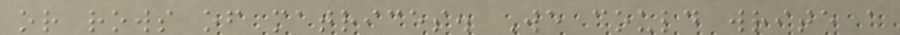or rows of matrices. We could write a
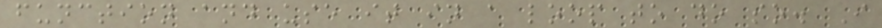function and use it in a loop to do so. I
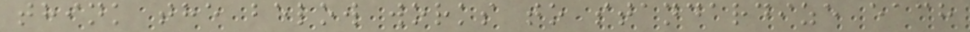think the below works to standardize each
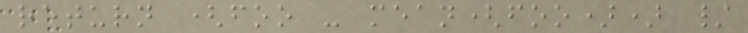return (foo - mean(foo)) /
